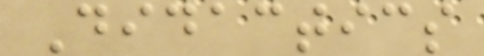Didactics
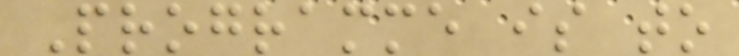Programme is to
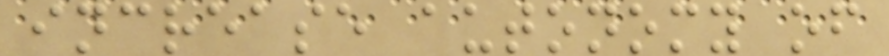increase autonomy of
